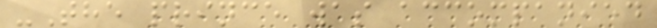-The prince was accompanied
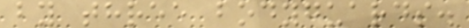by three bodyguards.
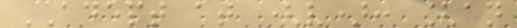ADEPT at (v): [an
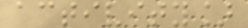activity]
